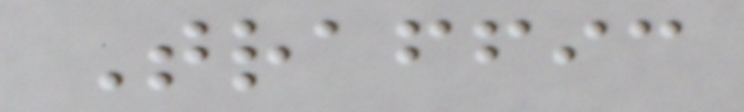Traffic
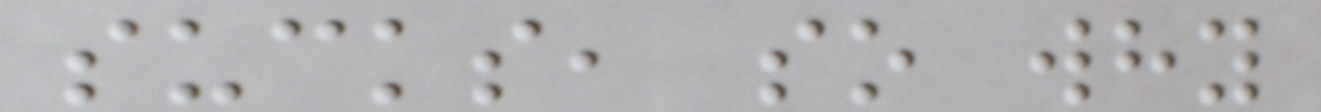sucks, so why
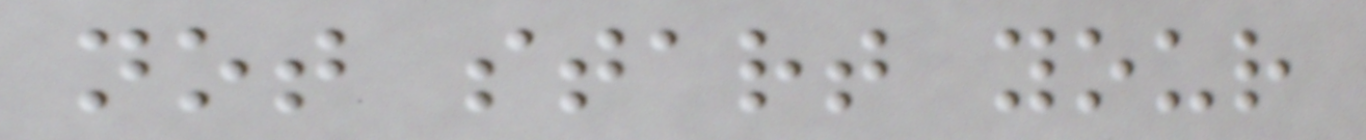not start your
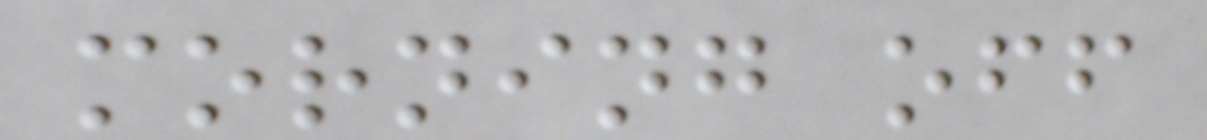morning off
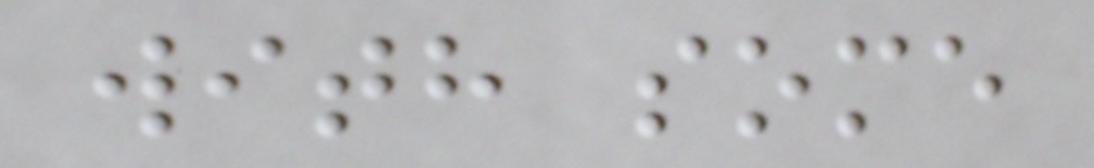with some
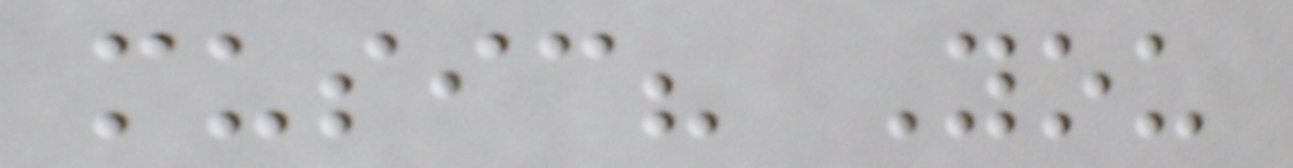music? You
